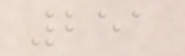251
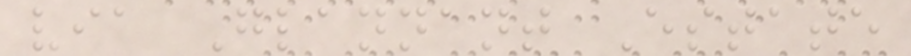via Glannant Estate
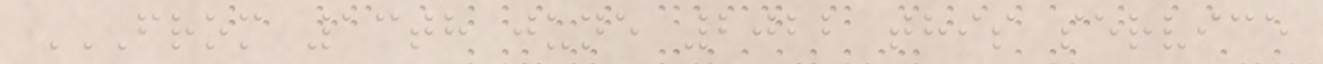FROM 13TH JUNE 2022 THIS SERVICE
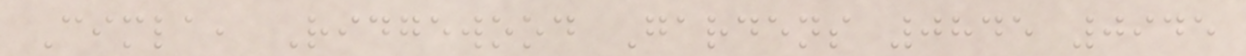Cimla, Ridgewood Gardens 0845 0945
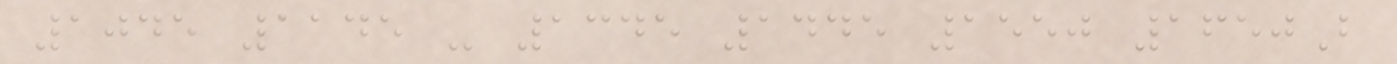1045 1145 - 1345 1445 1550 1650B
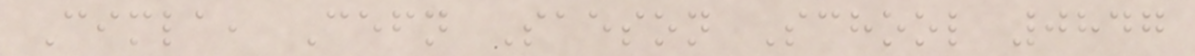Cimla, Cefn Saeson School 0847
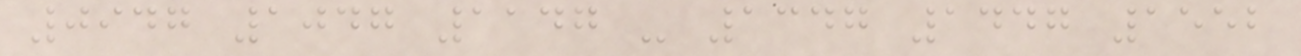0947 1047 1147 - 1347 1447 1552
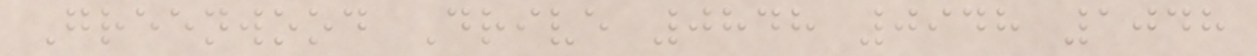Greenwood Drive 0848 0948 1048
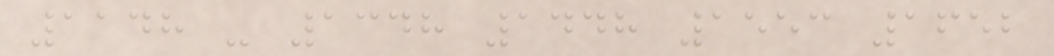1148 - 1348 1448 1553 1652
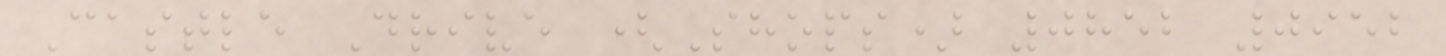Castle Drive (Shops) 0852 0952
